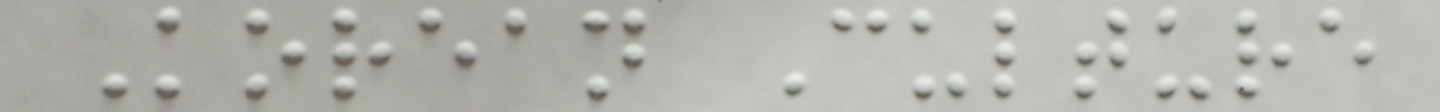Korean Culture
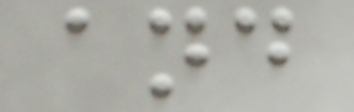and
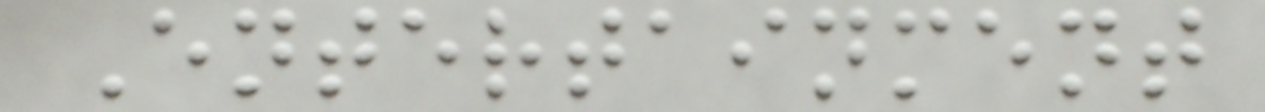Entertainment
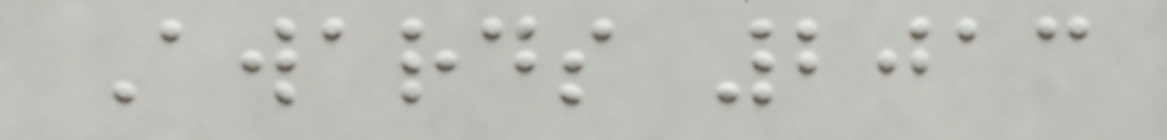Awards 2013
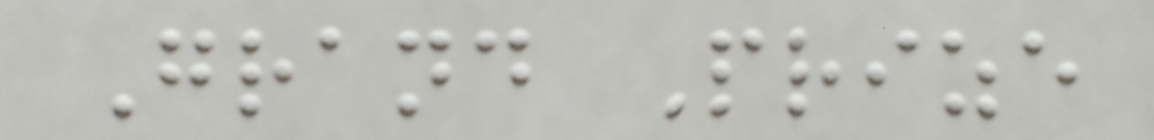Grand Prize
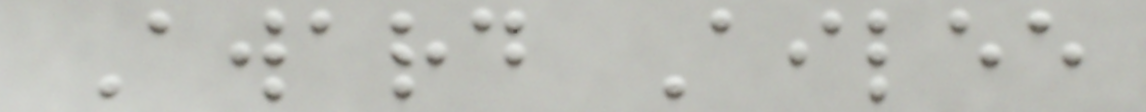Award Ailee
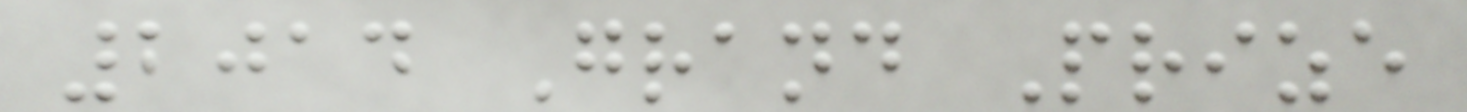2014 Grand Prize
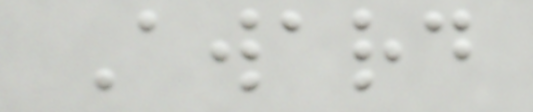Award
